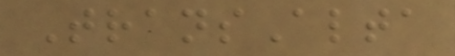TransAlta
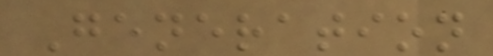Generation
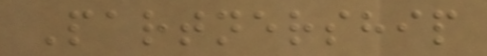Partnership
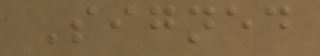Signed
